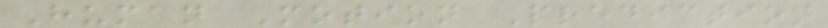Human Motion Prediction
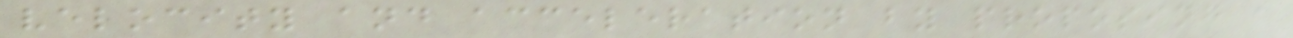velocity and acceleration by proposing a
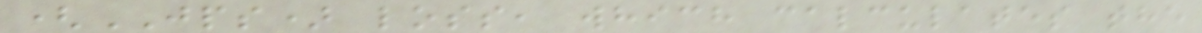(JPS) loss, which calculates the
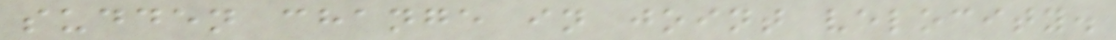sudden change in joint velocity.
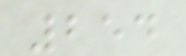254
